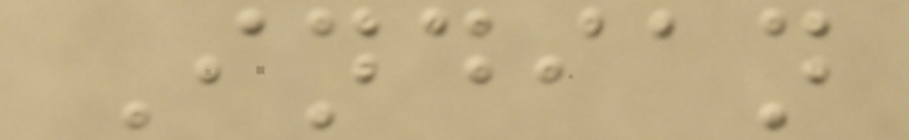Indian
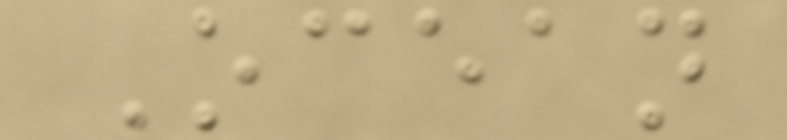Ocean
